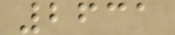2631
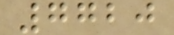7720
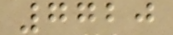7720
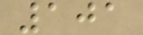101
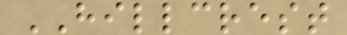HILLCREST
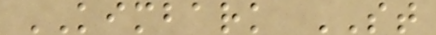KIMBARK ST
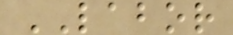LABOR
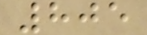805
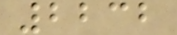2232
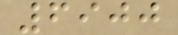6900
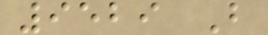9529 B
